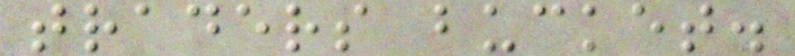traders bucket.
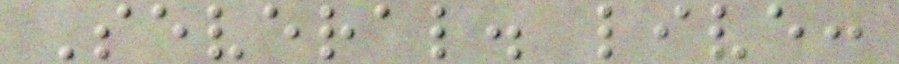Several. live:
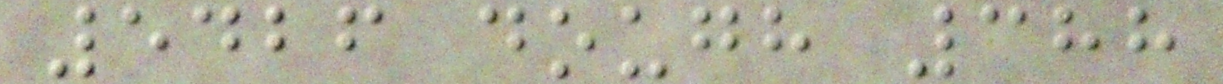5426 dough 388
